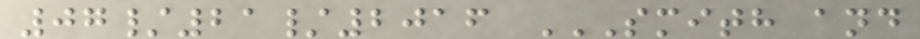07/21/2016 SMITH AND
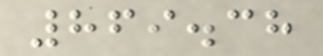869.38
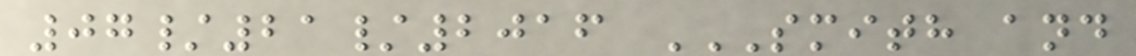07/21/2016 SMITH AND
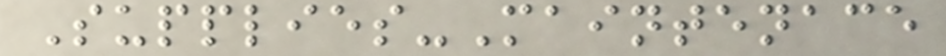Supplies-Maintenace
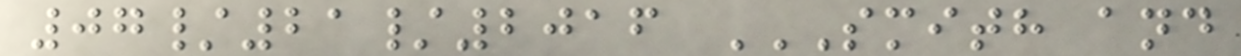07/21/2016 SMITH AND
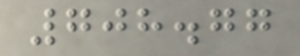708.77
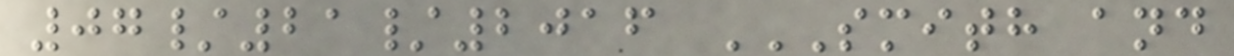07/21/2016 SMITH AND
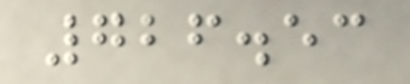726.53
